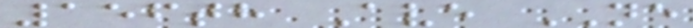156th Ave NE
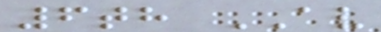6th AV
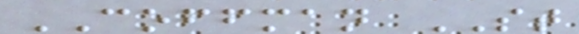COFFMAN ST
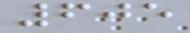605
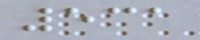531
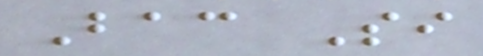Bac Si
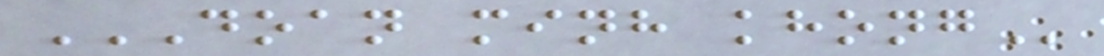DOAN MINH KHONG
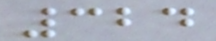324
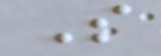S
